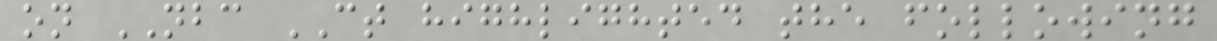on NBC CT highlighted the following
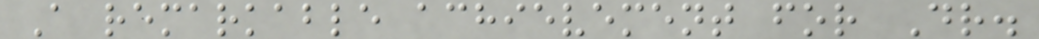A remarkable achievement for Dr.
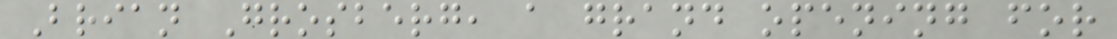Brian Grosberg, a grand opening for
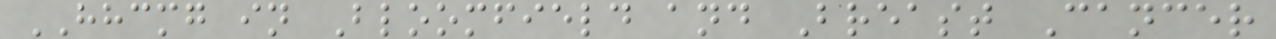HHCMG in Bloomfield and Breast Cancer
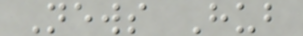News Hub
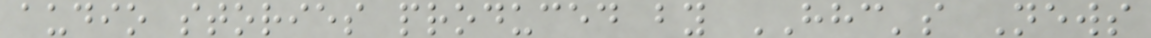audio stories produced by HHC's News
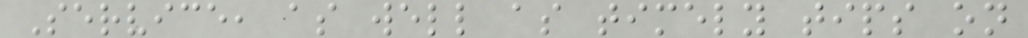Service, as well as timely tips on
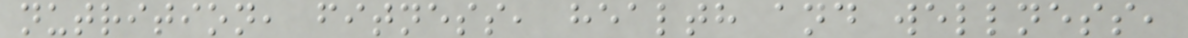nutrition, fitness, health and wellness,
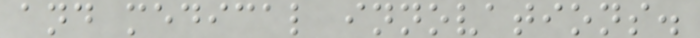and medical innovations.
